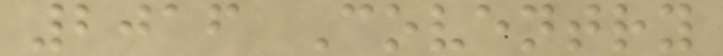2016 Coventry
